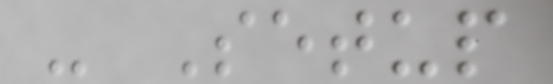- Setup
